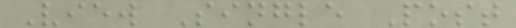View Single Post
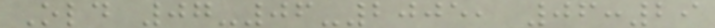Old 07-06-2005, 06:29
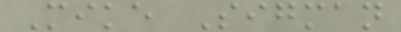Mike Sigman
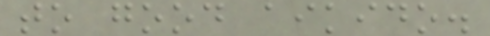to good aikido.
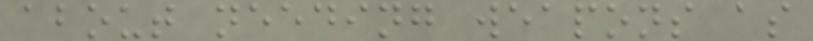about needing weapons as
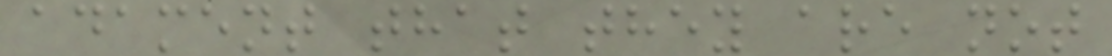adament that they are not
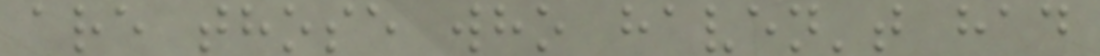are those who haven't had
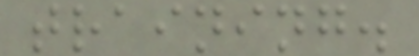training.
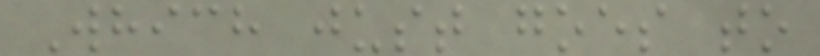Which just goes to
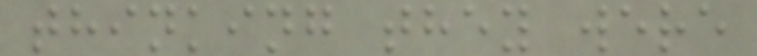thinking they were
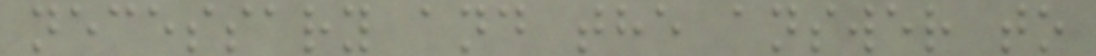necessary and the answer to
